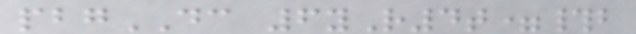pbgDC 6yR4t=#b
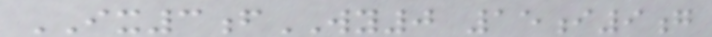IX3fWY0 15i9g
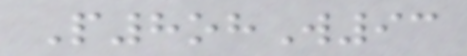P8ohW93
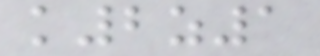k2z1
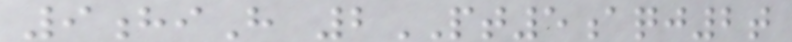9hiH 2PT5aqj2t
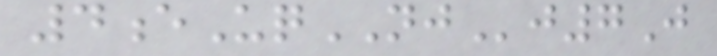4eUqNJj7J
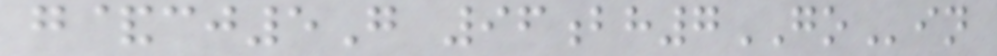g&cj5G 96bh7GOin
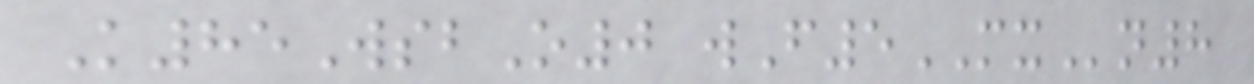K85WsbO0 wF5MXn8
